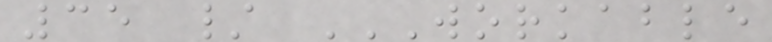35 / WORKABLE
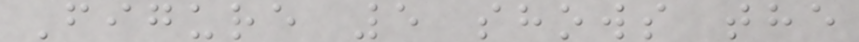Figure 5 shows the
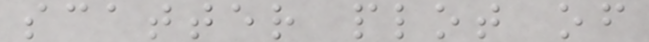scatter plot of
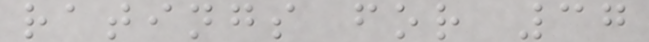ratings for 37
